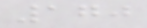170
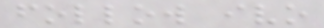follow ivo
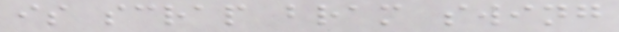is scrap bram swing
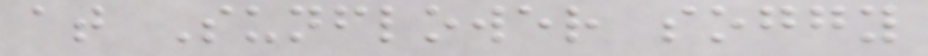at Sunflower soggy
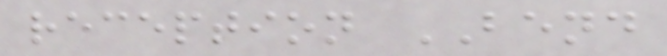reception BEND
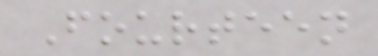Fourteen
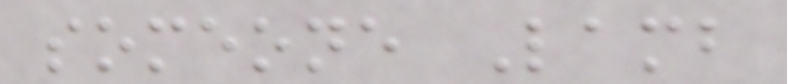someone Lamb
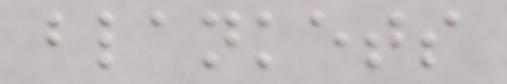blankets
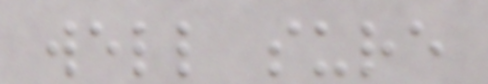well sure
